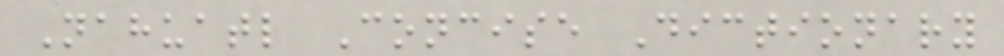Nahuatl Concise Dictionary
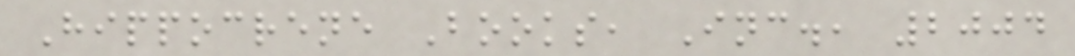Hippocrene Books, Inc., 2004
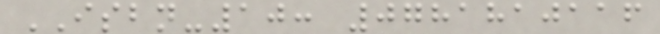ISBN-10: 0781810116
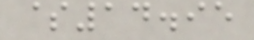$14.95
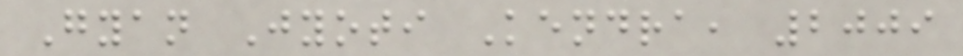Gyan Jyoti Kendra, 2009
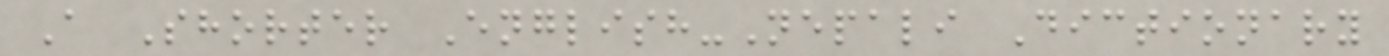A Shorter English-Nepali Dictionary
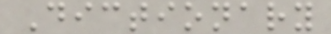Dictionary
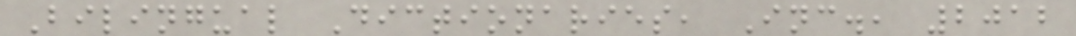Bilingual Dictionaries, Inc., 2012
